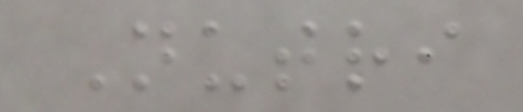Nutri
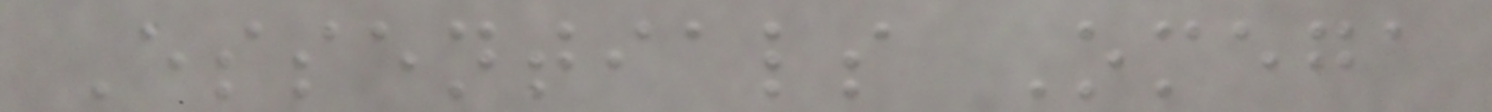Essentials Omega
